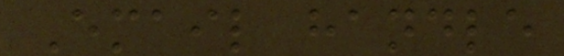Email handle
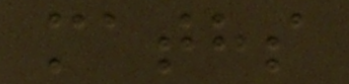maths
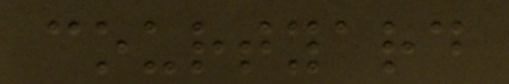courtyard
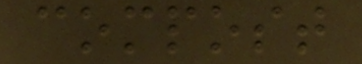compost
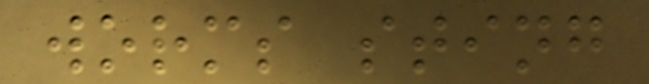worms sting
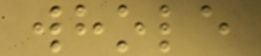whole
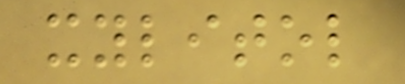xylitol
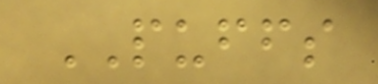PUFFS
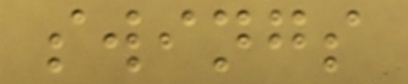swings
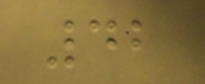42
